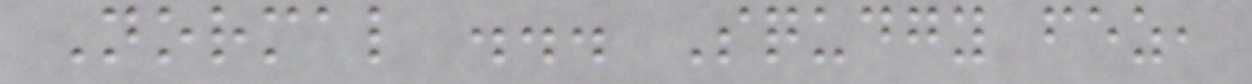Normal ... Squdgy fez,
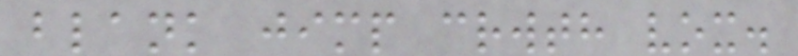blank jimp crwth vox.
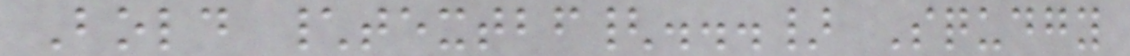Bold \textbf{...} Squdgy
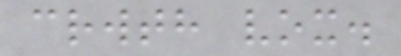crwth vox.
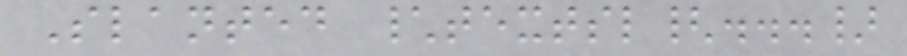Slanted \textsl{...}
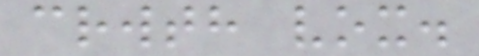crwth vox.
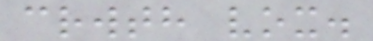crwth vox.
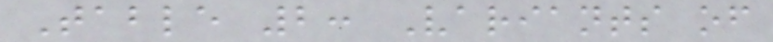Table 2: Variants of
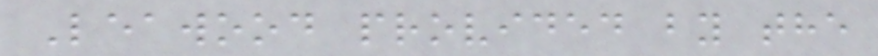Leawood provided by the
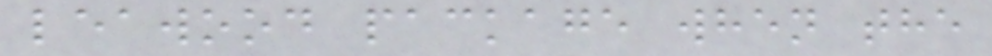leawood package when the
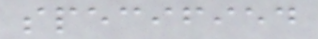specified
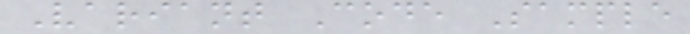Variant Code Sample
